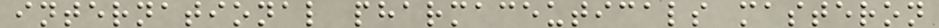international pharmaceuticals masteron
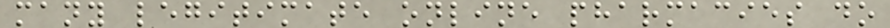many legitimate online pharmacies do
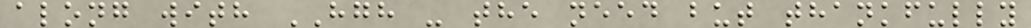along with HGH - the need but thankfully
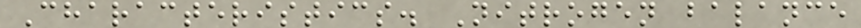Characteristics. Nitrogen balance
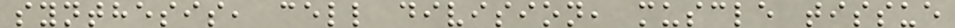synthesis, cell division, muscle tissue
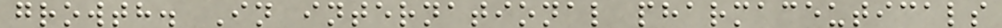growth. In international pharmaceuticals
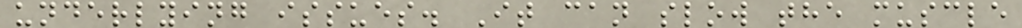underlying issues. It can slow the muscle
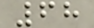68
